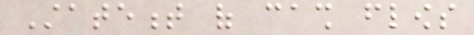Statement of cash flows
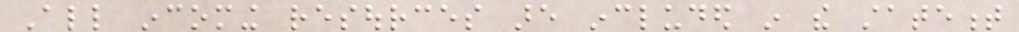All incoming resources are included in the statement
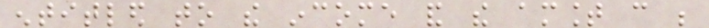entitled to the income and the amount can be
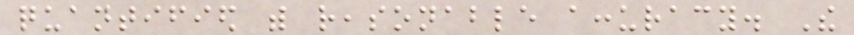quantified with reasonable accuracy. The
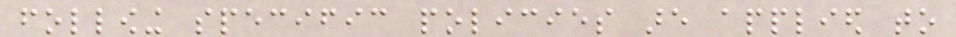following specific policies are applied to
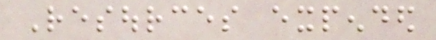Resources expended
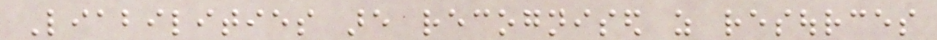Liabilities are recognised as resources
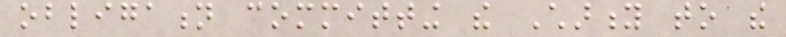obligation committing the Charity to the
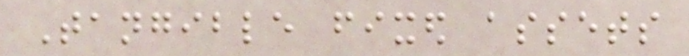Tangible fixed assets
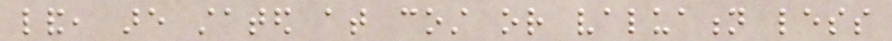land, are stated at cost or valuation less
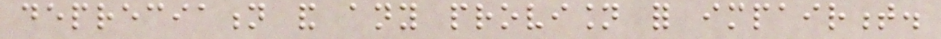depreciation and any provision for impairment.
